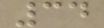34
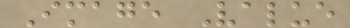Image Value
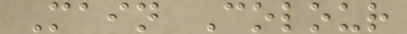Main Colour
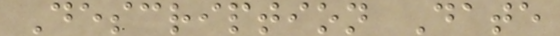Description Date
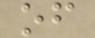of
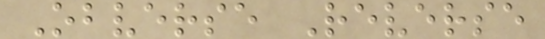Obverse Reverse
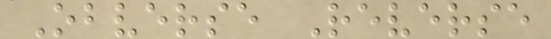Obverse Reverse
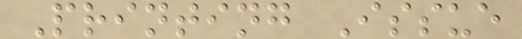Printing Issue
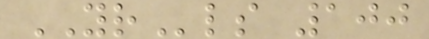YRls 100
